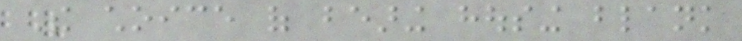The choice of bearing housing blank
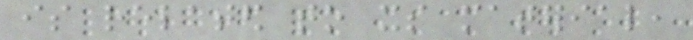is related to its material,
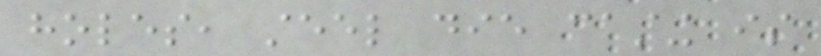holes, steel die casting is
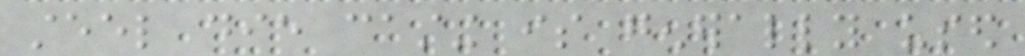steel die casting is generally used
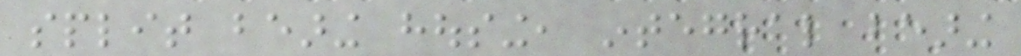split bearing housing, integral bearing
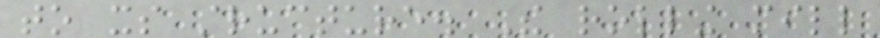to its structure. The rolling mill
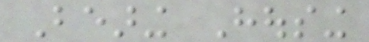Bearing Housing
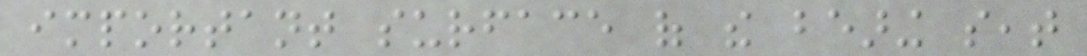important surface of the bearing seat
